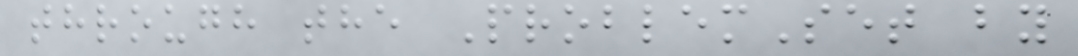through the ProblemSet by
